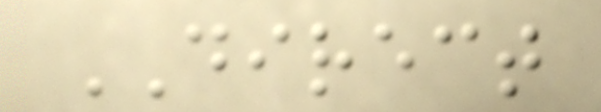DIRECT
